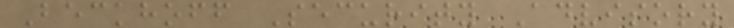Beckhoff Security Advisory
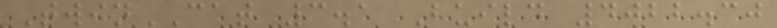TwinCAT 3.1 Build 4022.30
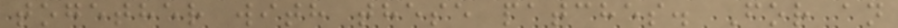together with these patches. For an
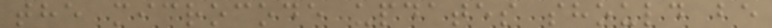the microcode updates should be
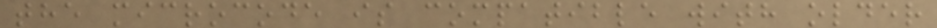the microcode is compatible with older
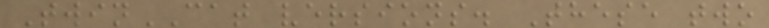TwinCAT versions. These two
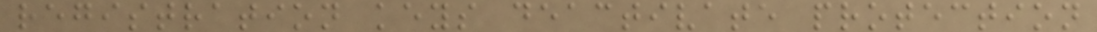registration keys deactivate protection
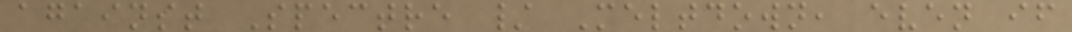against Spectre / Meltdown, even if
